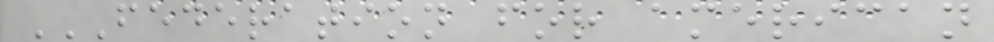FEDERATION FOR AMERICAN
